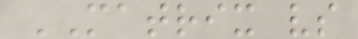MATRIX vs
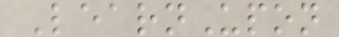LearnUpon
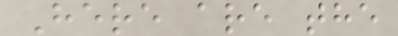Here are the
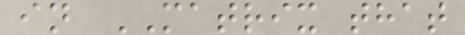in MATRIX that
